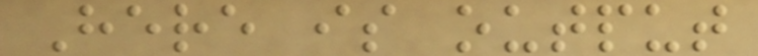Here is output
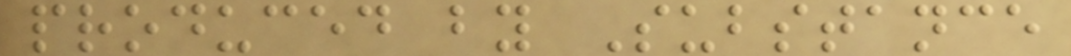produced by Substance
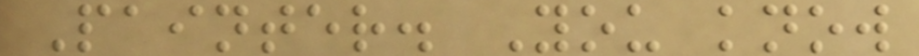Painter. You know
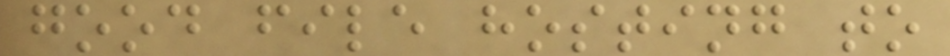good file hosting to
